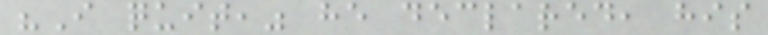"I quit," he declared, his
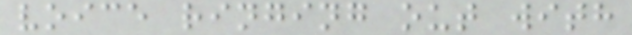voice ringing out with
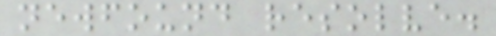newfound resolve.
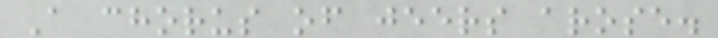A chorus of jeers arose.
